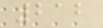212
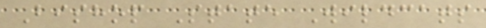Bishop State Wildcats
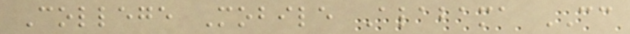College Mobile Alabama CC
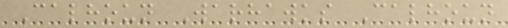Calhoun Warhawks Calhoun
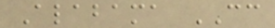Alabama CC
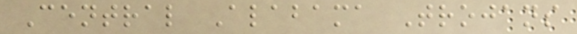Central Alabama Trojans
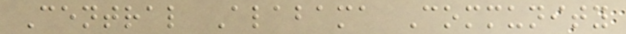Central Alabama Community
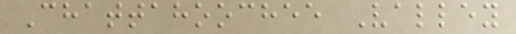Chattahoochee Valley
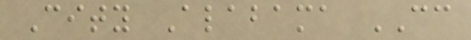City Alabama CC
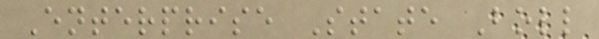Enterprise State Boll
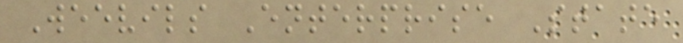Weevils Enterprise State
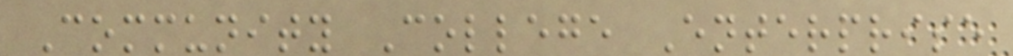Community College Enterprise
